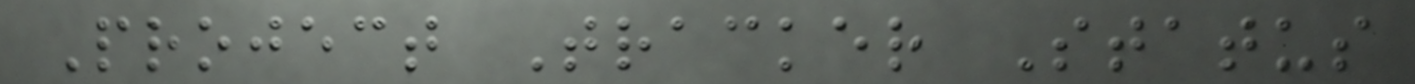Project Tracker Status
